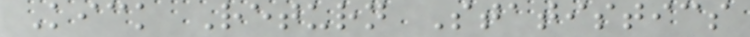Kick Return Statistics
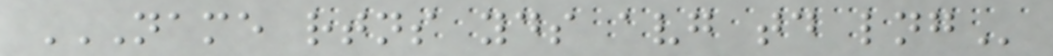NAME RTNS YDS AVG TD LNG
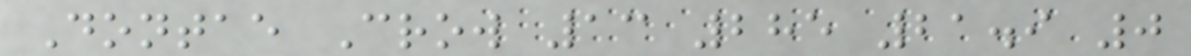Dontae Crow 13 285 21.9 0
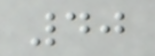40
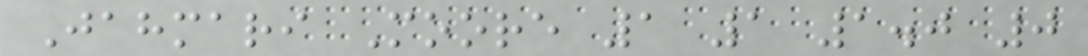Jahmari Moore 1 1 1.0 0
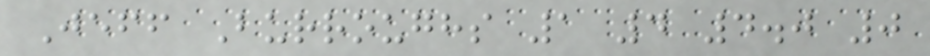Jeff Burroughs 1 4 4.0 0
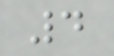4
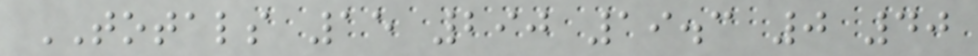TOTALS 15 290 19.3 0 40
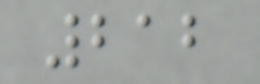212
